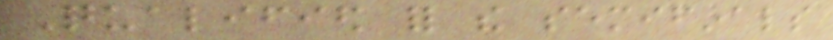Qualified for the semifinals
